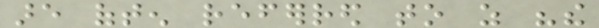are often referred to as "the
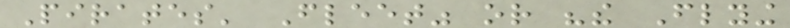Pirates' Fleet" or "the Flying
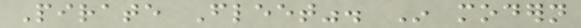Pirate Fleet". In modern
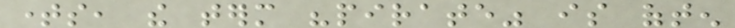times, the term "pirate" is often
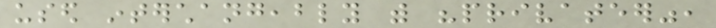used interchangeably with "privateer",
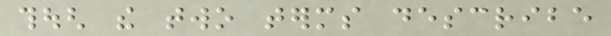though the two terms describe
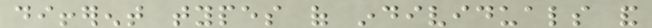different types of individuals and
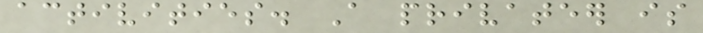activities. A privateer is
